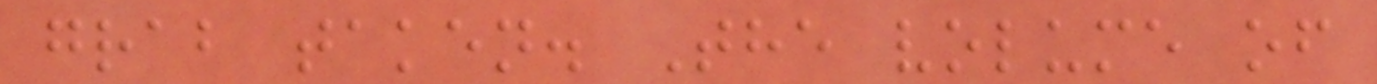grab taken. The volume of
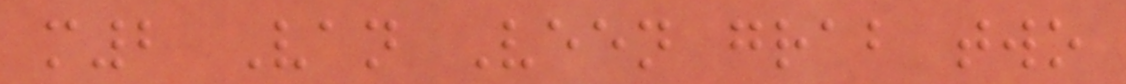m2 Van Veen grab two
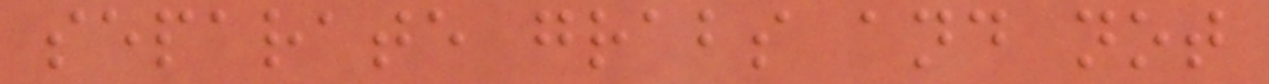separate grabs and not
